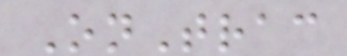OnTrac
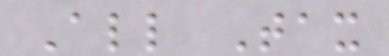All Tax
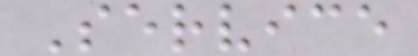Service
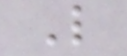L
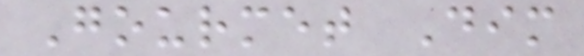Gourmet Dim
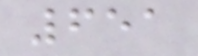651
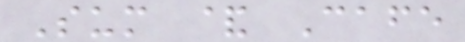Sum & Cafe
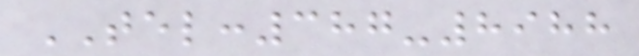TEL:387-8988
